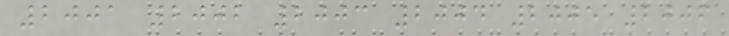2001 2002 2003 2004 2005 2006
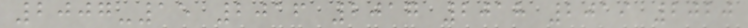2007-15 2016 2017 2018 2019 2020
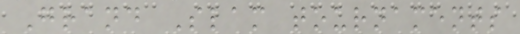Grand Slam tournaments
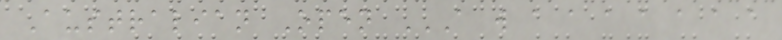Australian Open A W A A A A A A A
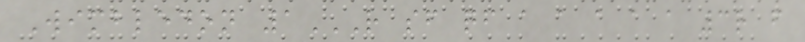Wimbledon 1R SF QF A A A A A 3R F
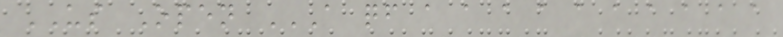US Open A QF A A A A A A A A A A
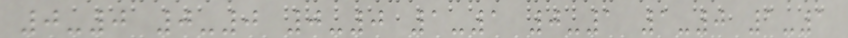0-0 0-0 0-0 1-1 0-1 1-0 1-1
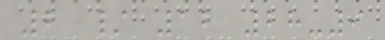2 / 12 28-9
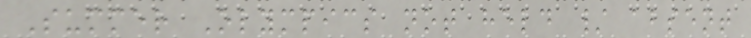Summer Olympics not held / absent
